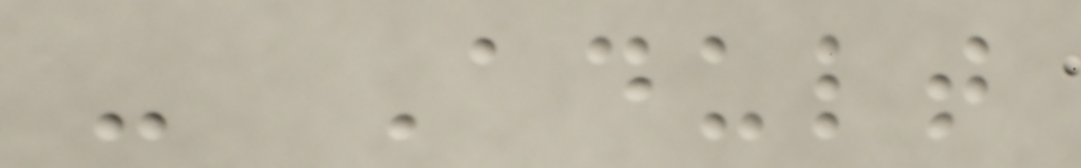- Adult
